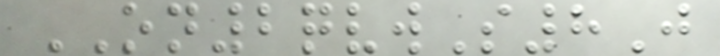ON2qvwS8J
